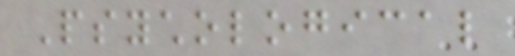Psychological
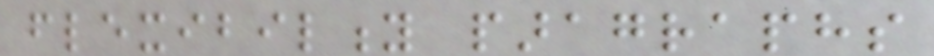flexibility paragraphs
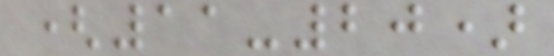(11-20)
